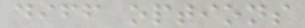diff options
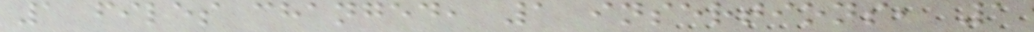1 files changed, 1 insertions, 1
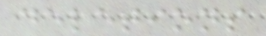deletions
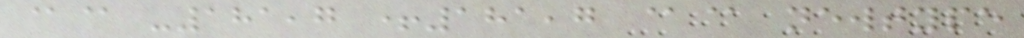@@ -181,7 +181,7 @@ newtype
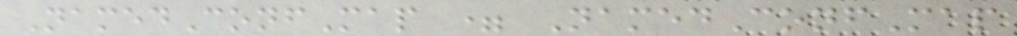NamedConfMap = NamedConfMap
